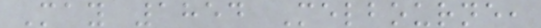May 1854 Melbourne,
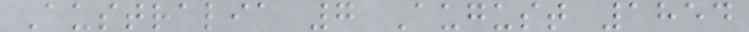Australia 7 August 1854
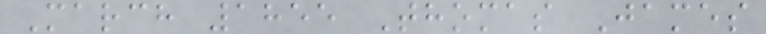March 1855 Thomas James
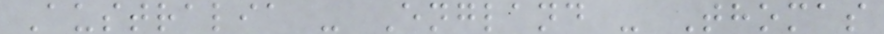Australia - England - Thomas
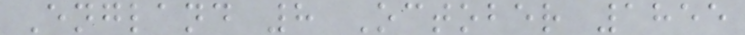England 8 October 1855
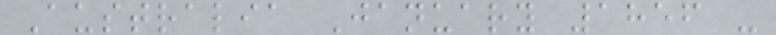Australia January 1856 -
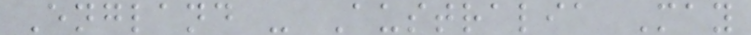England - Australia May
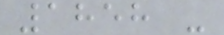1858 -
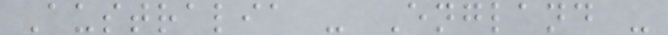Australia - England -
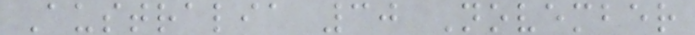Australia 30 November
